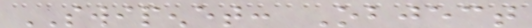SWIPENET: Object
